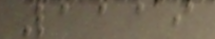1119
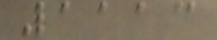1113
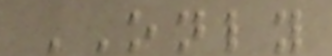ONLY
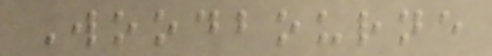Woodbourne
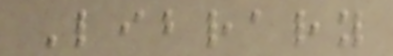Library
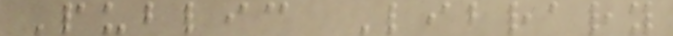Public Library
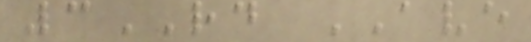3RD AVE
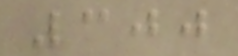300
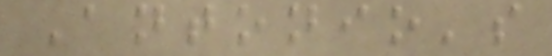Antonio's
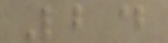24
